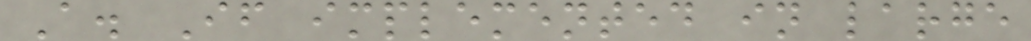A. If implemented in large
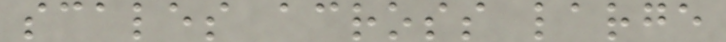scales across large
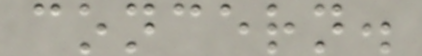concern.
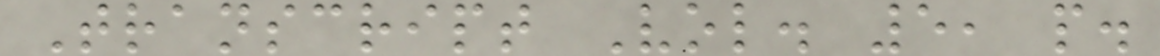Transcript Vol. 5, p.
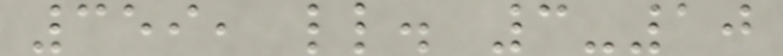359, ll. 3-10
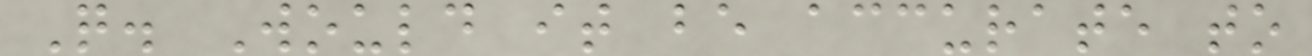Q. Would it be accurate to
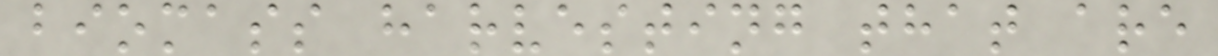biomass harvesting that are
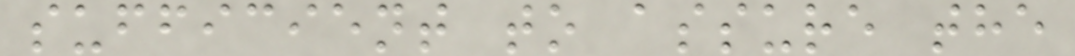sufficient to assure the
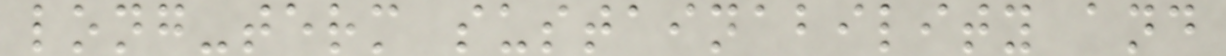long-term sustainability and
